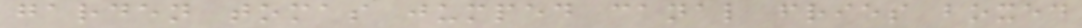garden tomas jumped canal fries boxed
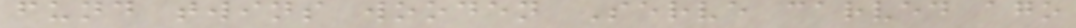fund twins wooden Serve carved ago
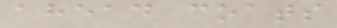ahead coats
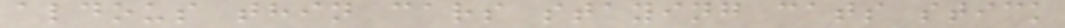aldous thin cars staying cats stick
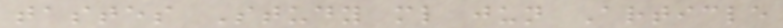tastes Study ml jun Article
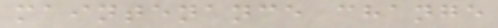maintenance change
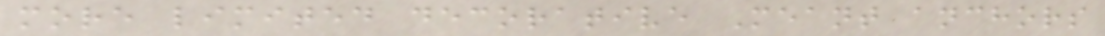more limited decorative Meant anchors
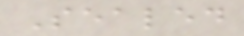Sealed
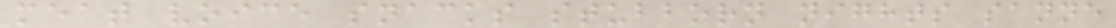meat voice snacks stubborn nights sanne
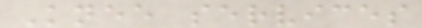Knee services
